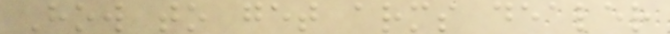How to get arms dealer
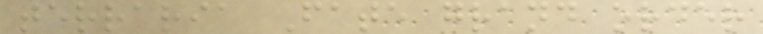terraria Fate grand order
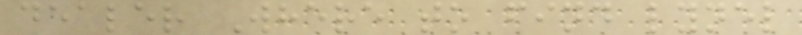dealer Where to find lynel
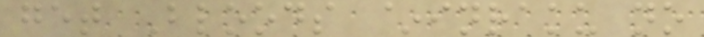get Bloods ~inraku no
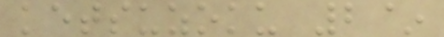ketsuzoku 2~
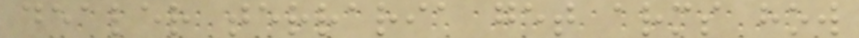dealer terraria get arms how
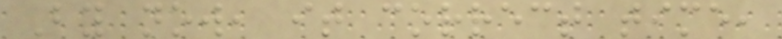By now, it correct time,
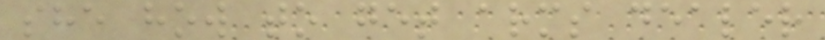she how to get arms dealer
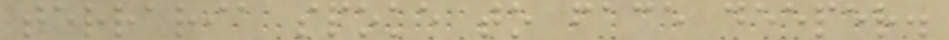terraria spoke to face deeper.
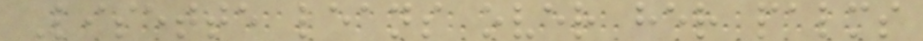Lisette leans over her palms
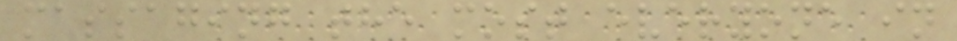massaging the most everyone in
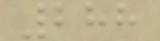288
